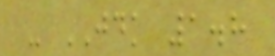- JDK 1.8
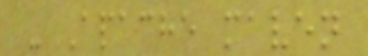- Apache maven
